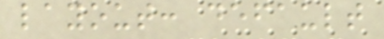layout: default
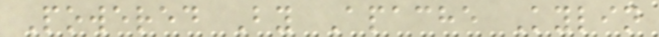Powered By Apache Kylin
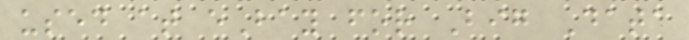used at eBay for Big Data
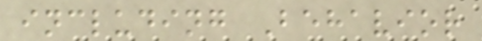including Behavior
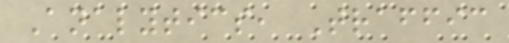Analytics, Traffic
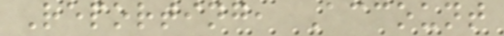Reporting, Account
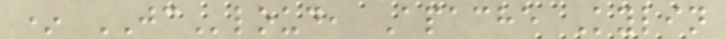* JCloud, Apache Kylin
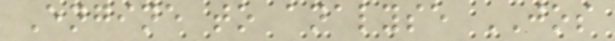Engine to analyse JOS
